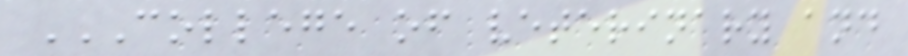COLLEGE OF VETERINARY AND
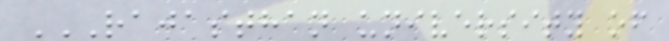RAJASTHAN UNIVERSITY OF
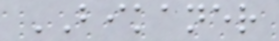BIKANER
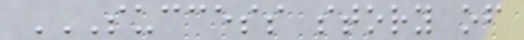SUCCESS STORY OF
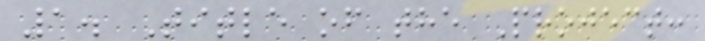1. Title of the Project:
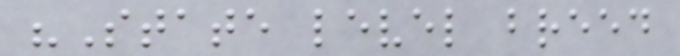"State level breed
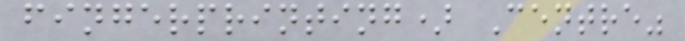fingerprinting) Centre"
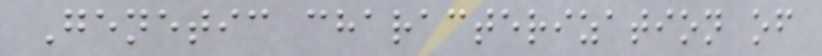Genetic characterization of
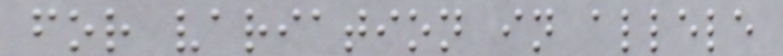for variation in allele
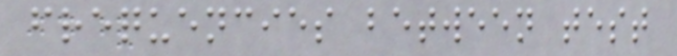frequencies between test
